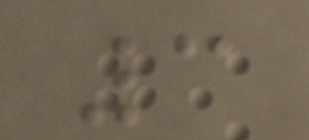3
